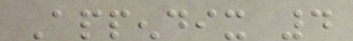Appendix 4
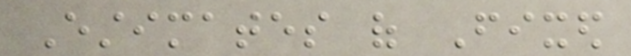Estimates of Fixed
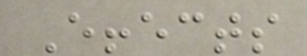Effects
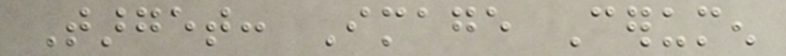Target: Image Cerumen
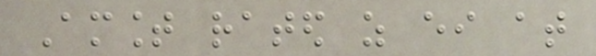Amount rated as either at
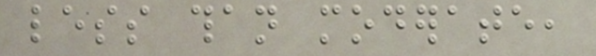less than moderate,
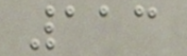113
